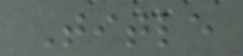Title
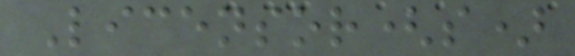Licensor(s)
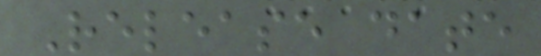Release date
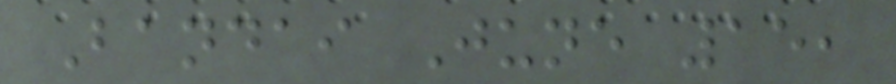Bandai June 15,
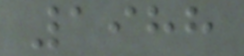1988
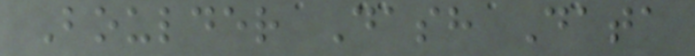Boulder Dash Data
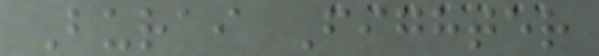Burai Fighter
